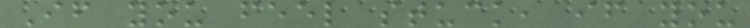If you feel stuck, if you
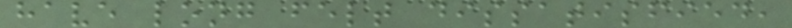have long felt dissatisfied,
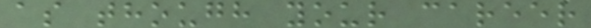as though your career
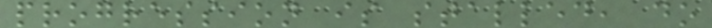progression is stalled, do
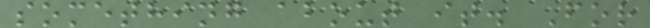something about it. For
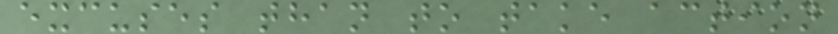excuses than to take action
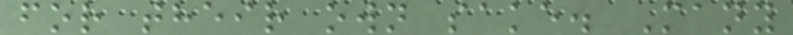for their own sake. Many
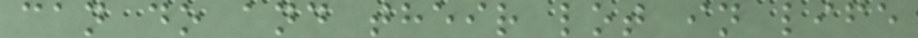can do and their lot in life
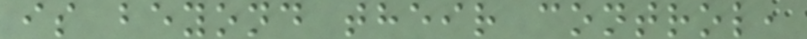is beyond their control,
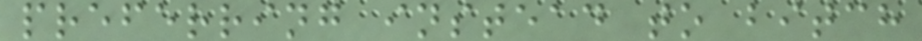preferring instead to bitch
